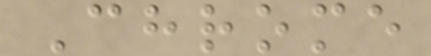Chrome
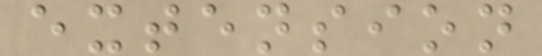extension
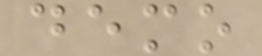demo
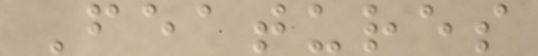Features
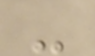-
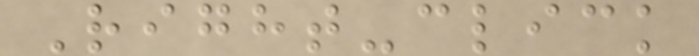Right-click
